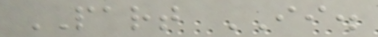PART II.
